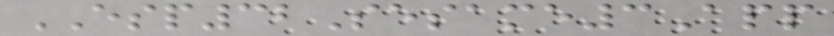ESP32Sesame3App
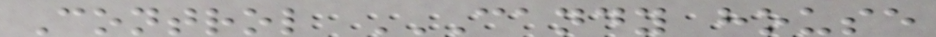Control CANDY HOUSE
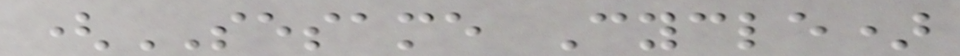(SESAME Cycle)
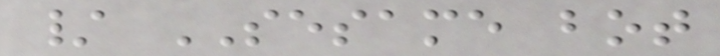/ SESAME bot
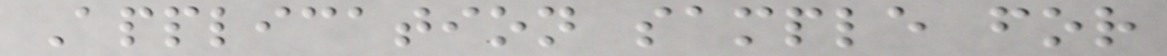Application sample for
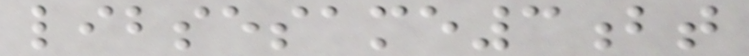libsesame3bt
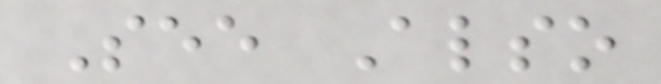See Also
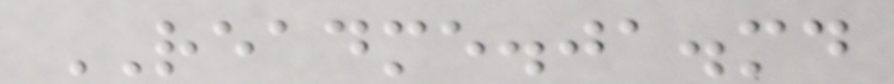README.ja.md
